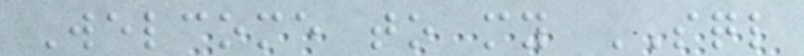Welcome to my SQL
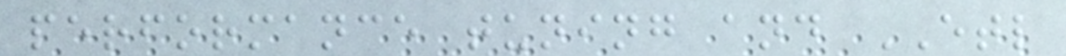performance tuning and ETL
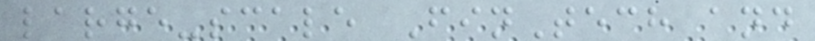large-scale FinTech and
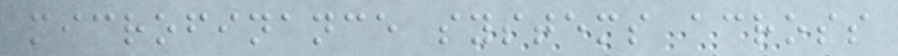microfinance systems across
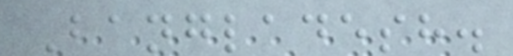Bangladesh.
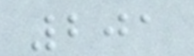201
